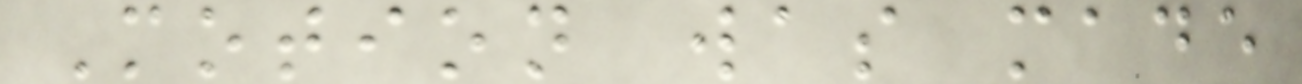Motion was made
